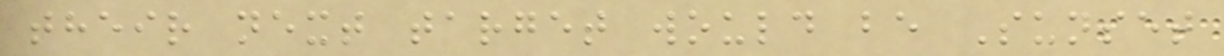their next target would be Sunset
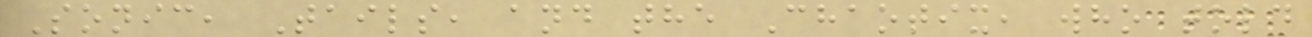Sonic, Tails, and the Chaotix, who told
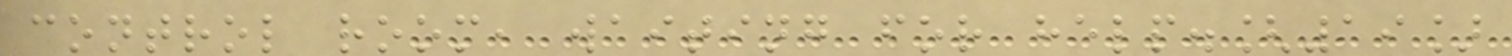control room, waiting for help.[19]
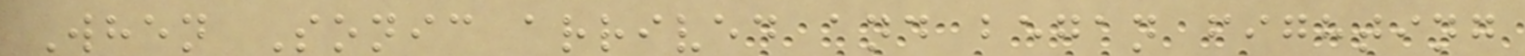When Sonic arrived and began fighting
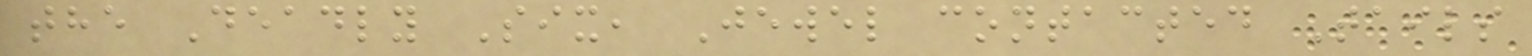the Deadly Six, Jewel contacted Tails
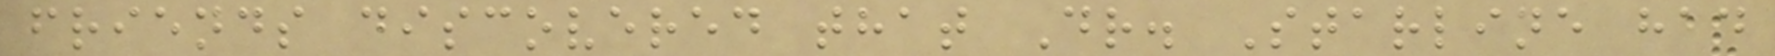friends discovered that Dr. Starline had
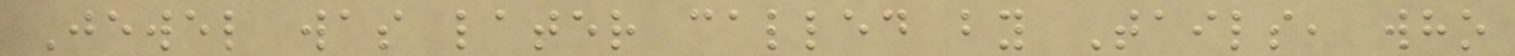Jewel was later called by Tails, who
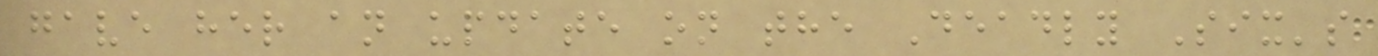gave her an update on the Deadly Six's
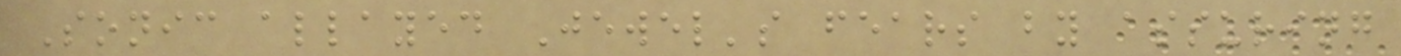Sonic allayed Jewel's fears by assuring
